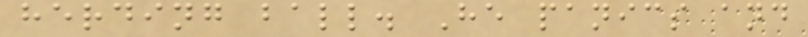herding ball. He panics and
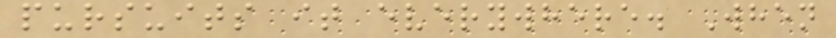pursuits it everywhere. When
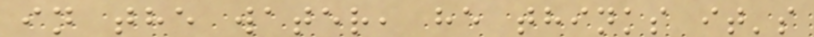in the water, he thinks it's
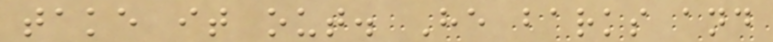take it out. He barks and
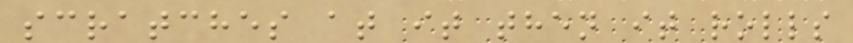scratches at it then it rolls
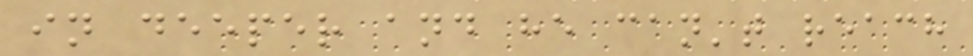in deeper and he can't reach
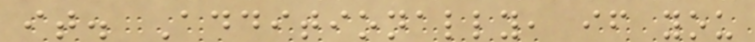it. Additionally, if you
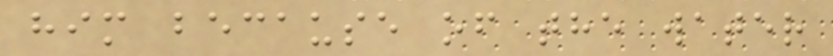him because of the water
